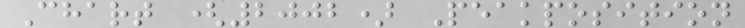Chart (2002) Peakposition
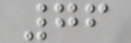76
